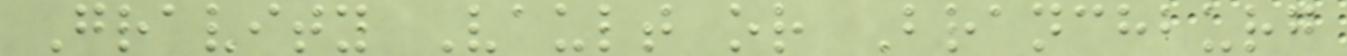Gravity Vault or Branchburg
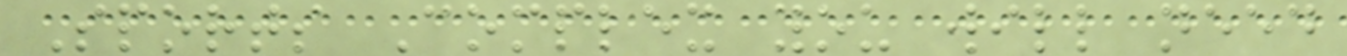Sports Complex you will need
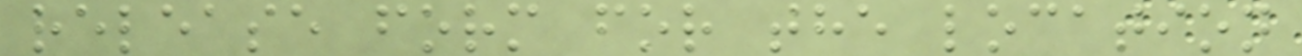release form for the location
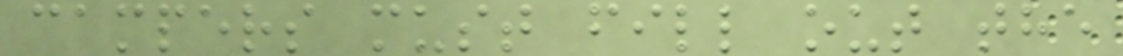campers must fill out the
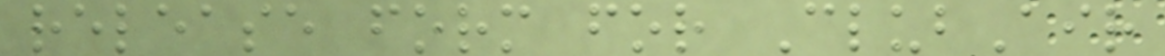release form for ClubAir
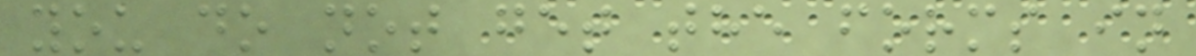you do not get the forms in
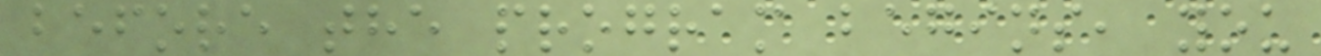before the program begins, you
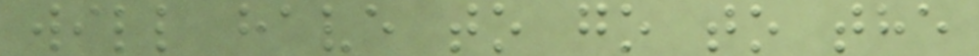will have to go to the
